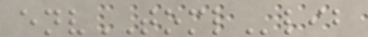envTOMLlib
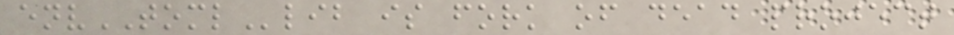envTOMLlib is fork of dead project
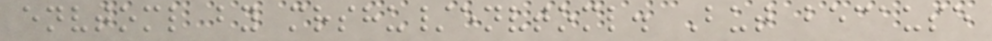envtoml by mrshu/envtoml. But because
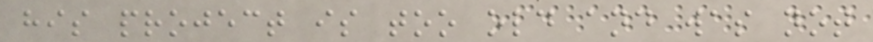his project is too old and was not
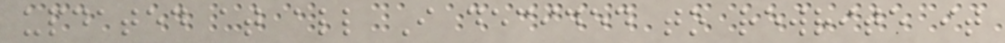updated at all I decided to rewrite it
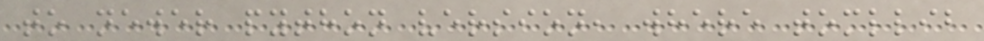to newer python version, where tomllib
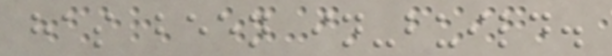has been in-build.
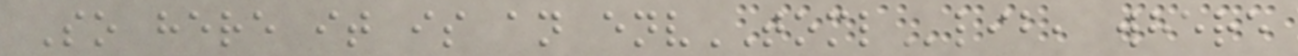So here it is an envTOMLlib, where
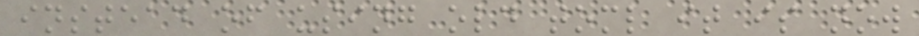instead of using old toml it is now
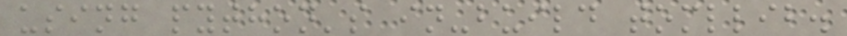using python's in-build tomllib.
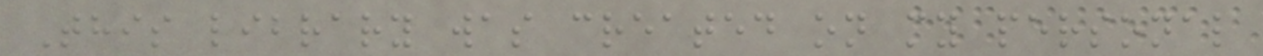This library was created on my personal
